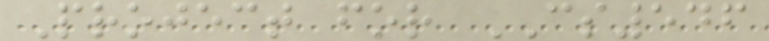Project for CS546
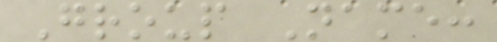Group Name:
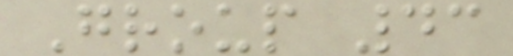Group 43
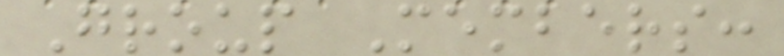Group Members:
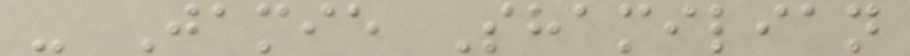- Jamie Shamilian
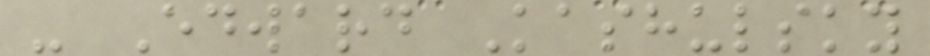- Edward Kashulsky
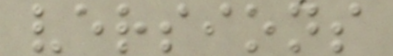versions
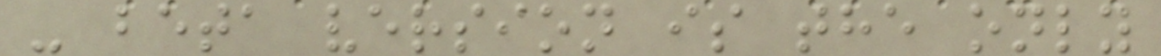- beta version is the only
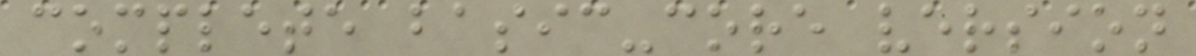complete basic-core version
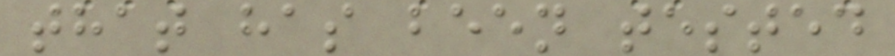that has been tested
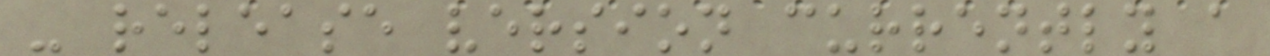- release version currently a
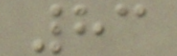83
